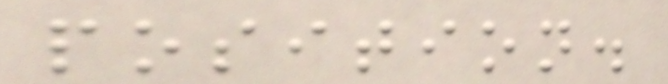position.
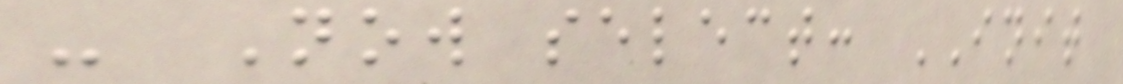- Now select: INIT
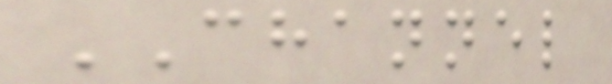CHANNEL
